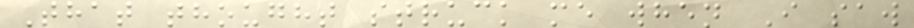That thought struck me when I saw
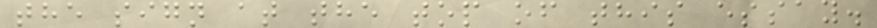the sign at the top of this essay.
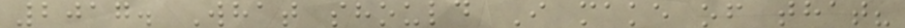2017. What should I make of that?
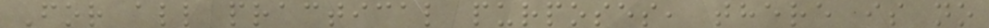For all practical purposes, there is no
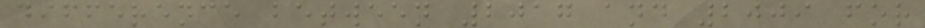difference between 2017 and 2009 for
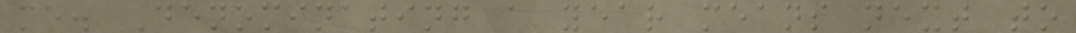me. Denominating a year means next to
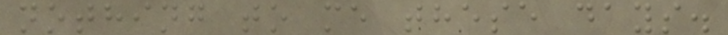nothing to me these days.
